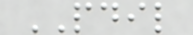PDIL
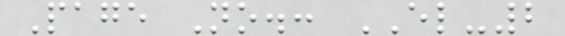Page No.: EL-2
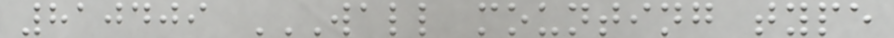810409 WALL MOUNTING TYPE
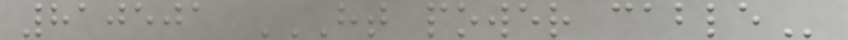810501 HT POWER CABLE
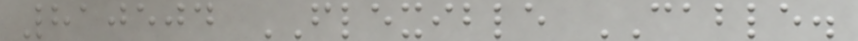810504 FLEXIBLE CABLE.
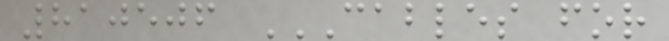810506 CABLES FOR
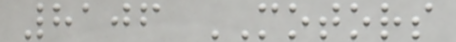8106 MOTORS
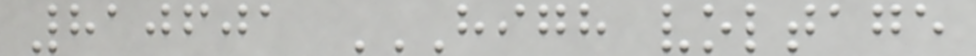810601 HIGH VOLTAGE
